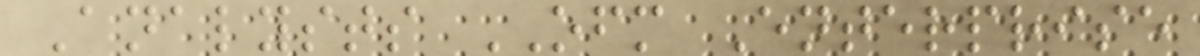Analysts OFM Enterprise
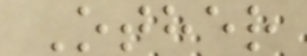Other
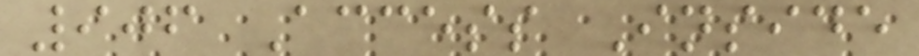906 Access Inside
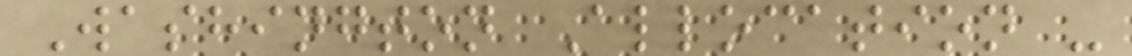Washington Allocation -
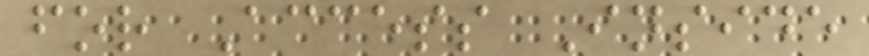for Access Inside
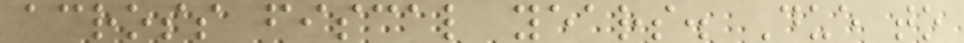across fiscal years. Due to
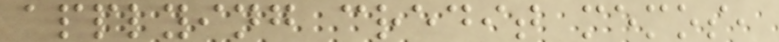applying credit memos,
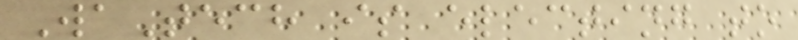WaTech is electing to
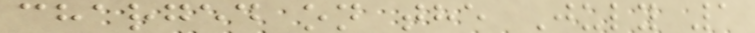charged on the July 1
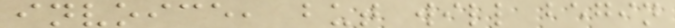invoice, but will begin
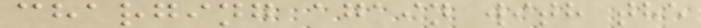charging again with the
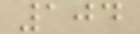104
